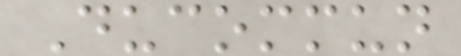Ducommun
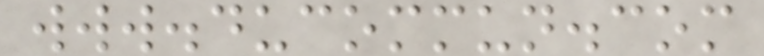www.ducommun.com
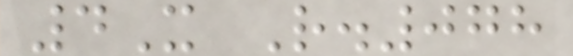4X R.078
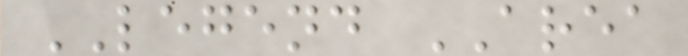LEGEND AREA
